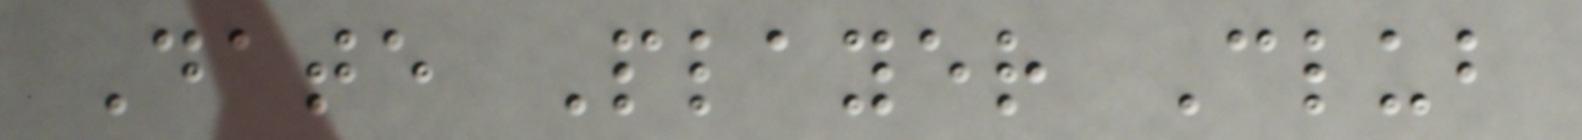Date Player Club
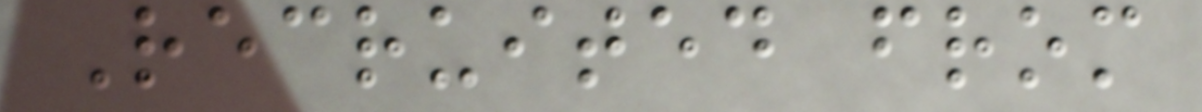Recruited from
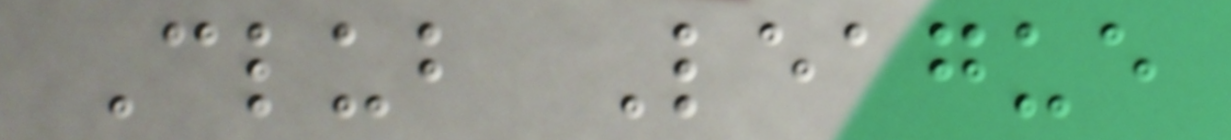Club League
